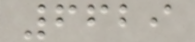6629
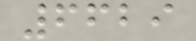6629
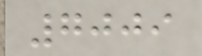7009
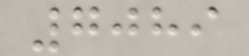7089
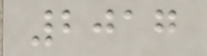2017
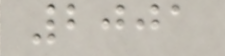2001
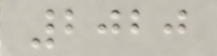2020
